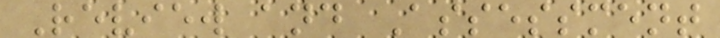Review and Assessment
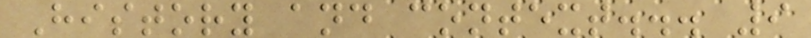History and context... 9
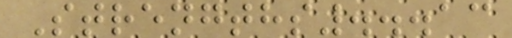Strengths...13
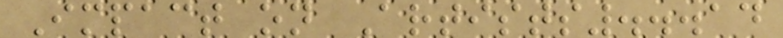Impact on Artists...14
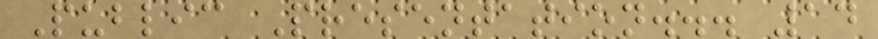Public Presentation... 14
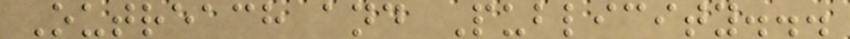Outreach and Publicity...
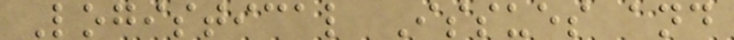Logistical Issues and
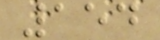154
